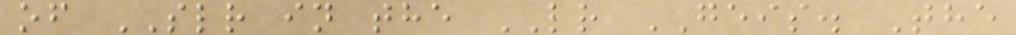of SLR in the LR GEIS. The
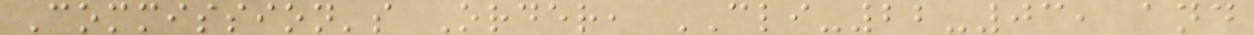Commission's Order, CLI-22-03, and
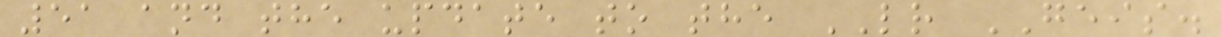51 and the update to the LR GEIS.
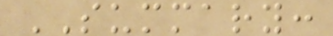SUMMARY:
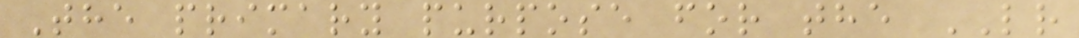The primary purpose for the LR
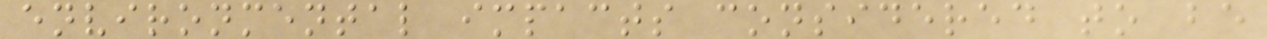environmental impacts considered to be
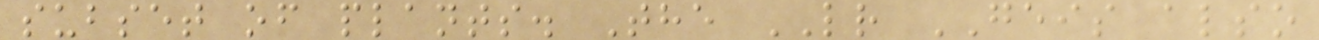subset of plants. The LR GEIS also
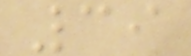39
